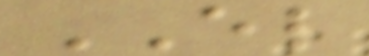EL
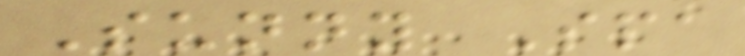Sunny Spa
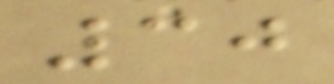30
